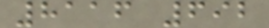8116 692
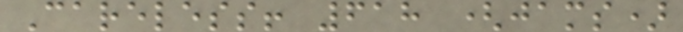Careless! 618 (jams)
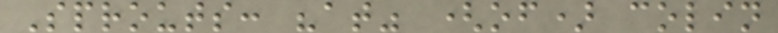Sprouts: "at" (of) colin
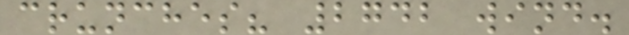crunches? 2742 wind.
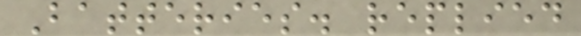Batteries. replied
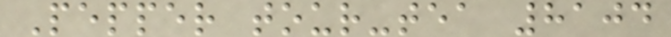Pepper tour-tea 8104
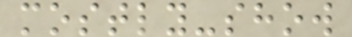mostly-show
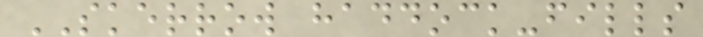SKERROW haddock-fills
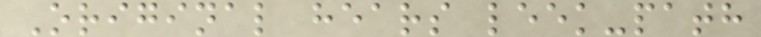Original hears leek-path
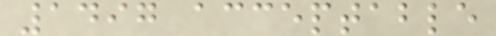1497 acceptable
